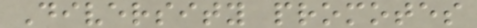Diversity promotes
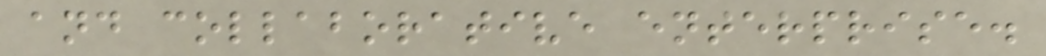and collaborative enterprise.
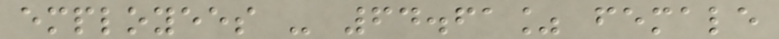employees - 64.61% female
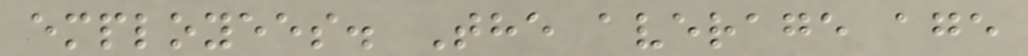employees. The average age
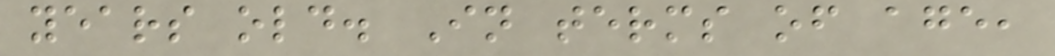years old. In terms of age,
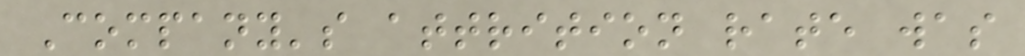Company's attrition rate was
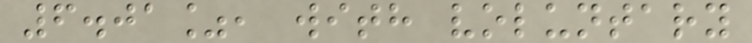6.01%, with voluntary
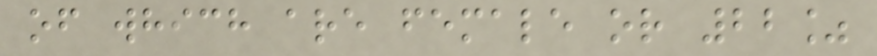of which are female or 22%
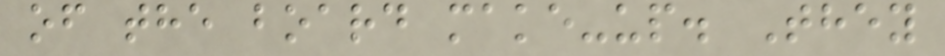of the board make-up. They
